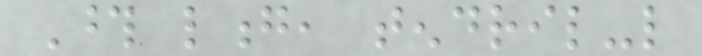Those long, tendril-like
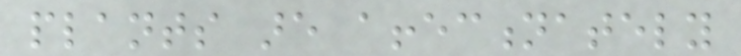plants are affectionately
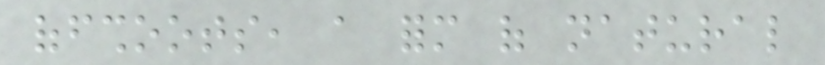offshoots, a form of natural
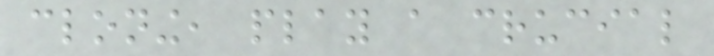cloning, play a crucial
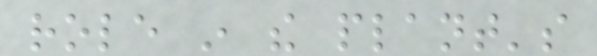role in the plant's
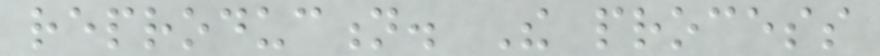reproduction. The process
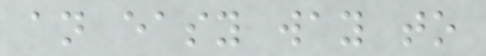an easy way to
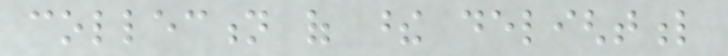collection of these delightful
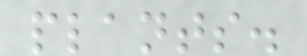plants.
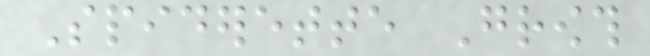Spiderette Growth
